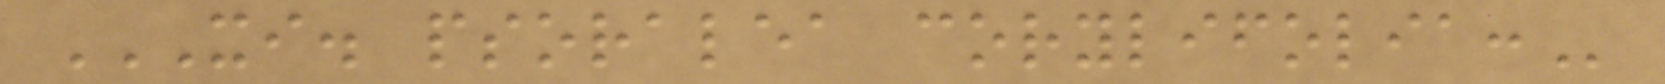XI. PSORALEA CORYLIFOLIA:
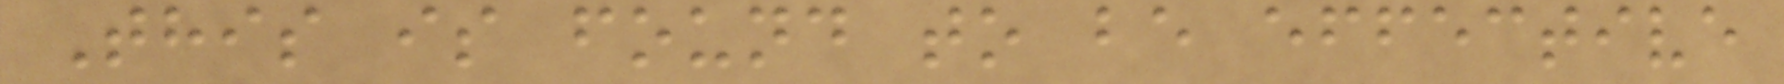This is found to be effective
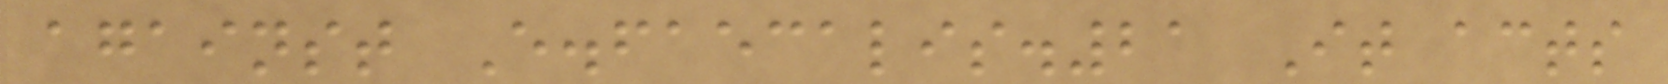against E.faecalis.21 It acts
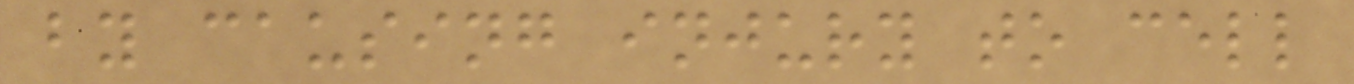by causing injury to cell
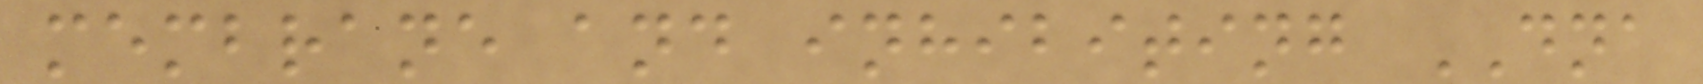membrane and inhibiting DNA
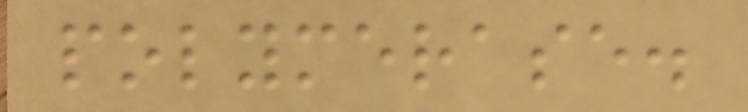polymerase.
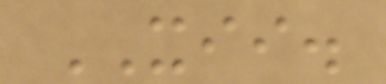XII.
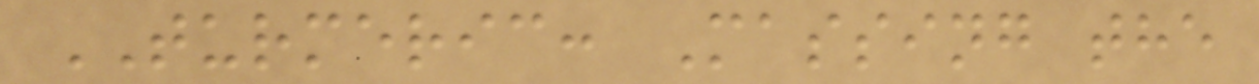TURMERIC: Massing the
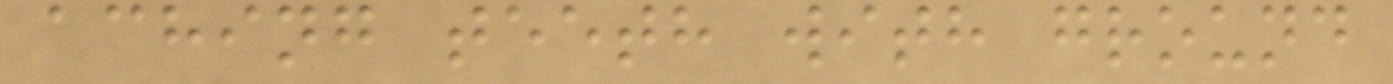aching teeth with ground
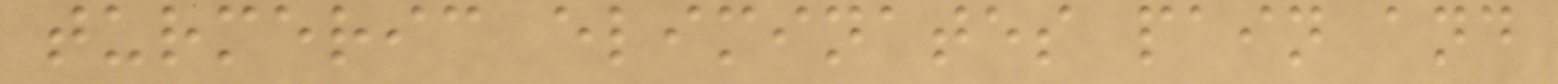turmeric eliminates pain and
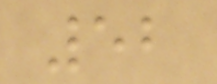52
